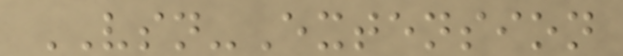VSN-Extension
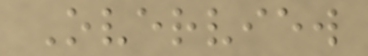Overview
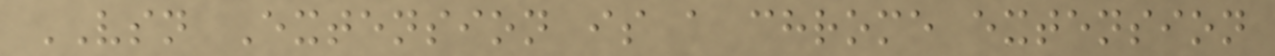VSN Extension is a chrome extension
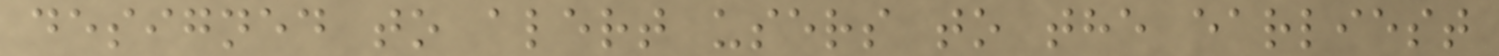designed to alert users to the earliest
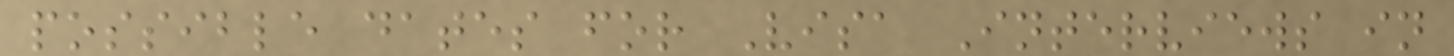possible dates for Visa Interviews in
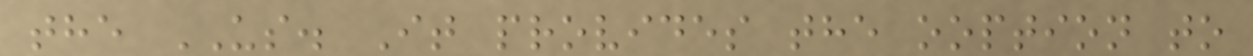the US. It provides the ooption to
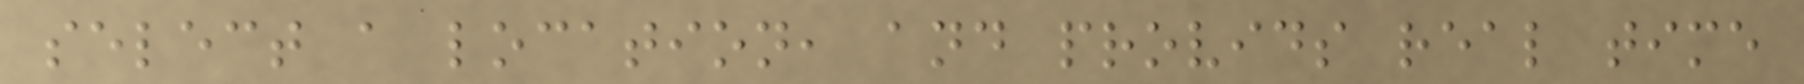select a location, and provids real time
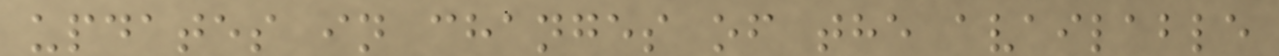updates in changes of the available
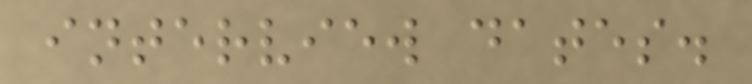interview dates.
